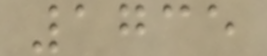1735
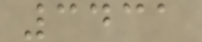3431
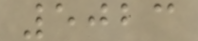5023
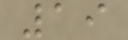19
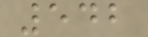542
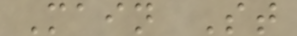Main St
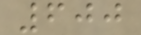600
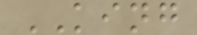KING
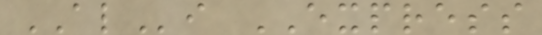ALi EXPRESS
